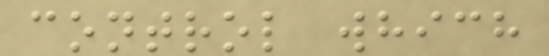control which
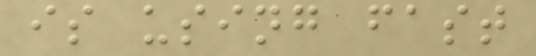is using fast
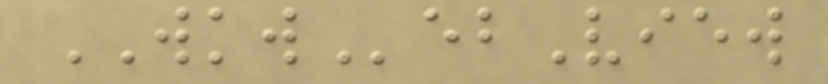WKWebView
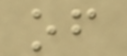of
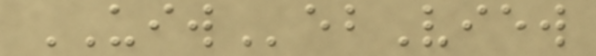UIWebView
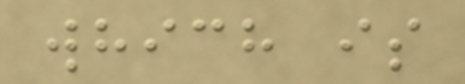which is
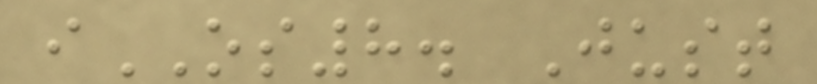iOS8. Just
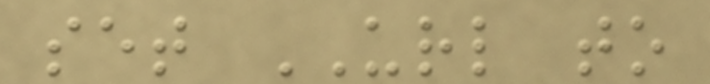set URL to
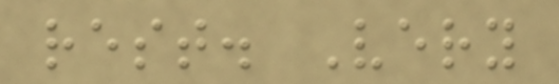rest. Very
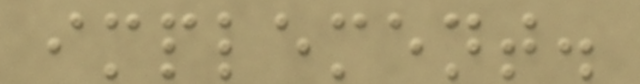implement.
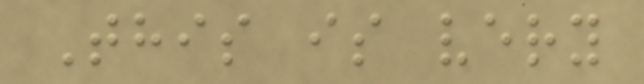This is very
